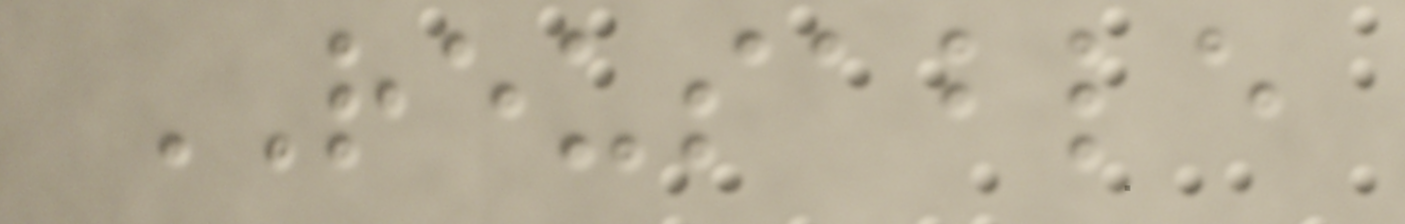REUSABLE
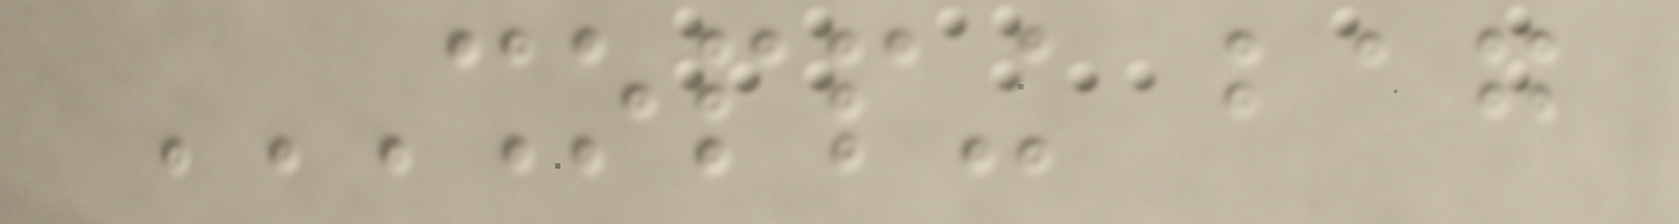SHOPPING BAG
